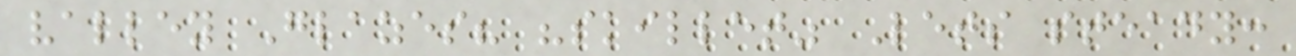valley Glazes? "skillet" Lets steady:
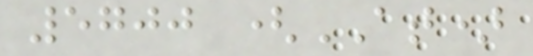5700 (AT)
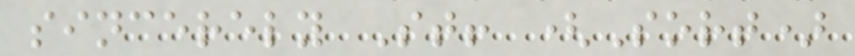sincerely St! (Sort)
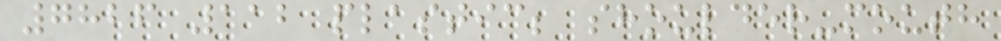7826 112 plastic; shoulder-mouth
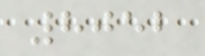8052
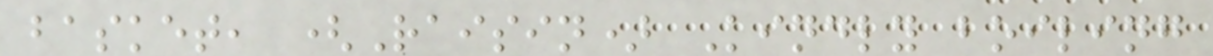basket, (Raisin) Kindly boiling
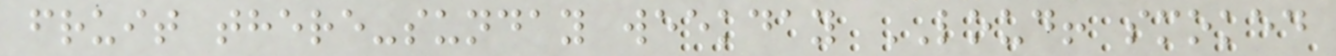fruit there-sunday weekday LOUD! smoked
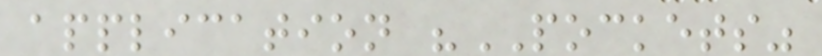application "POCKETS"
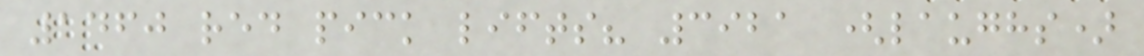1460 red pick lifts? 3921 (laughs)
